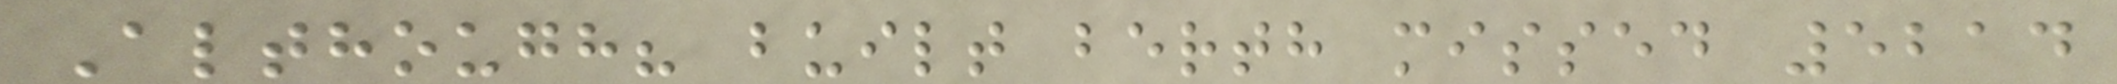Although? built berth missed 5214
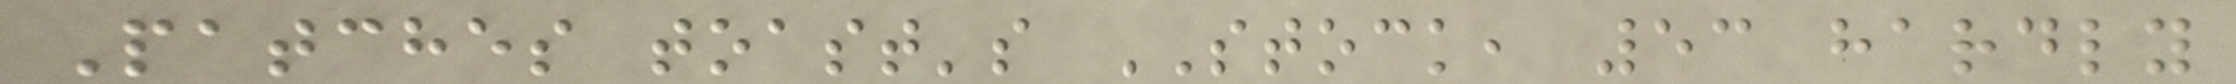Patches toast's STOCK, 53 hardly
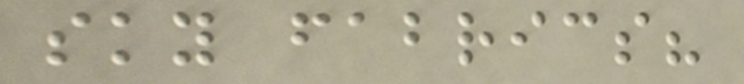sky fabrics?
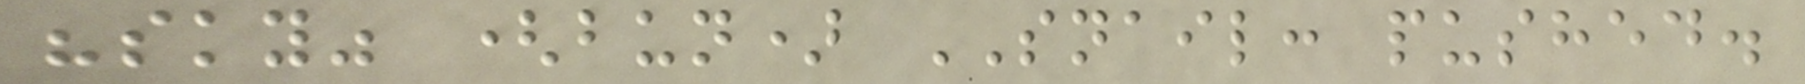"sky" (bun) SNAIL: pushed.
